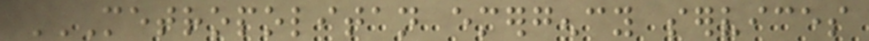METROPOLITAN EMERGENCY SERVICES
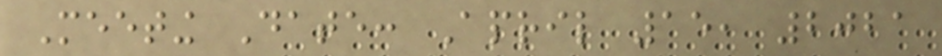Meeting Date: April 15, 2021
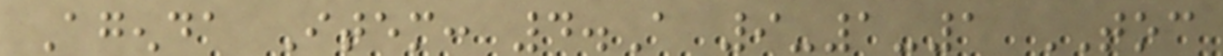Agenda Item: 4.A 9-1-1 TOC
